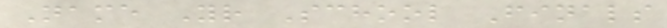Name Yr School Finals
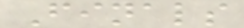Finals
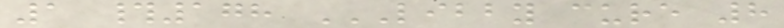1 #178 LIBBY CURE 8
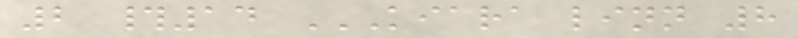2 #14 KIARA LINN 8
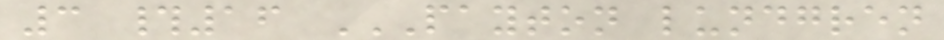3 #16 PAYTON LUNDGREN
